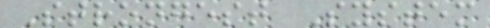Strongest System
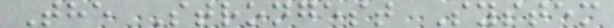The Strongest System
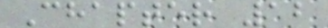Chapter 12
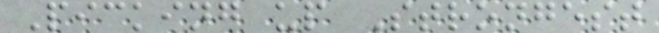Picking up Strongest
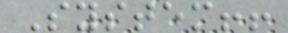System!!
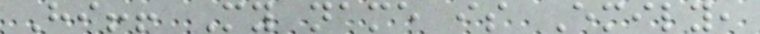Hi!! My name is Emily,
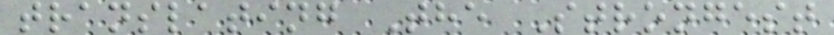translating The Strongest
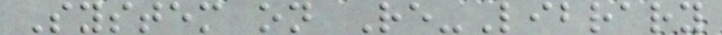System on Re-Library
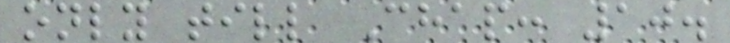only till Chap: 10.
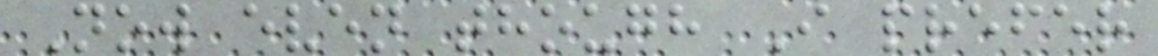Now even though I prefer
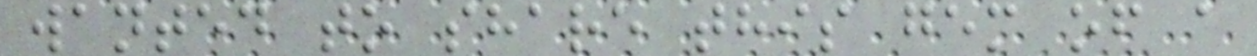wanted to share this gem of a
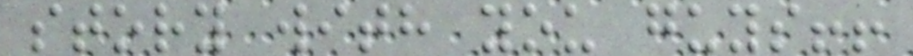story with you guys!!
